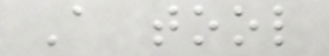A tool
